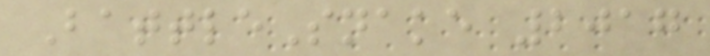BattleSnake 2017
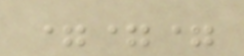===
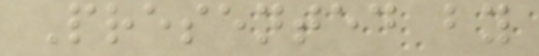Presented by
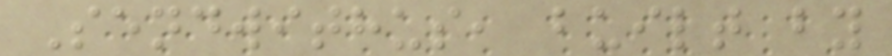Sendwithus, built by
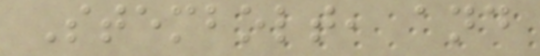Stembolt, and
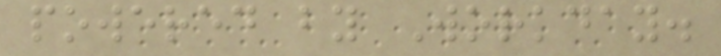powered by Workday.
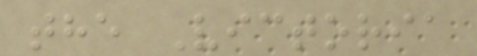the Victoria
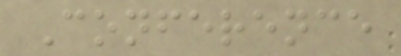Conference
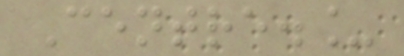Centre._
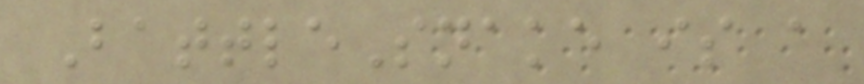BattleSnake is a
